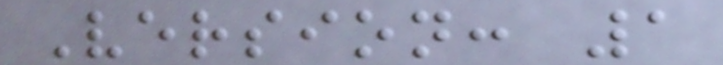Version: 1
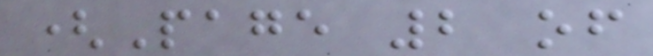(Page 2 of
